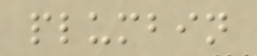plumbin
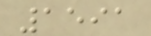1591
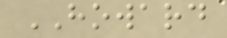HOWARD
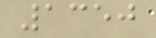1350
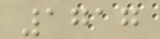1717
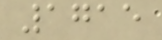1715
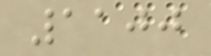1100
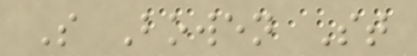S Bowen St
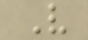V
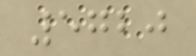5720
